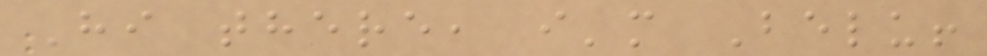Hi there, i'm Belu!
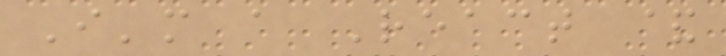I'm a React &
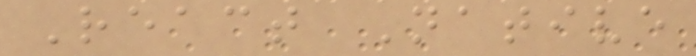React Native
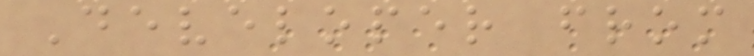Developer from
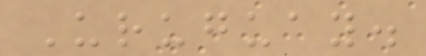Uruguay.
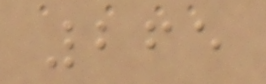265
